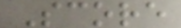Score
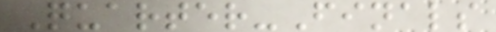Quarter-Finals
